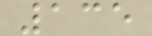135
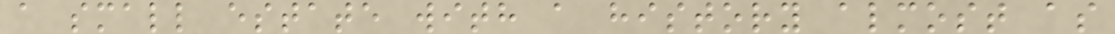a small estate with a history almost as
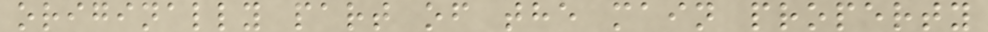originally part of the main property
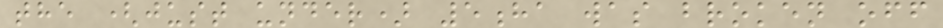the (just under) 5ha was broken off
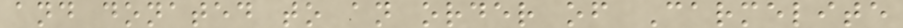and donated to an order of Carmelite
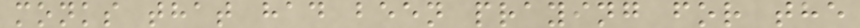monks that had been praying for the
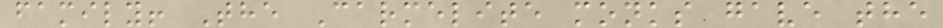family! The Carmelite monks gave the
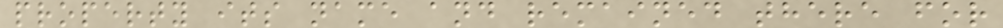property its name and remained there for
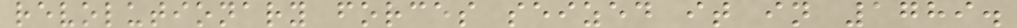revolutionary forces seized it in 1789.
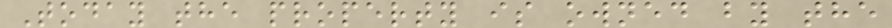Today the property is owned by the
